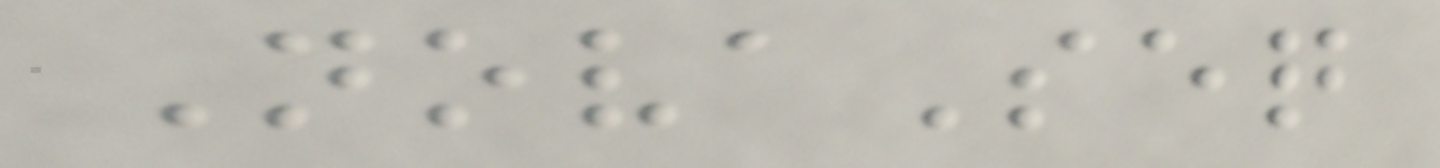NovaSeq
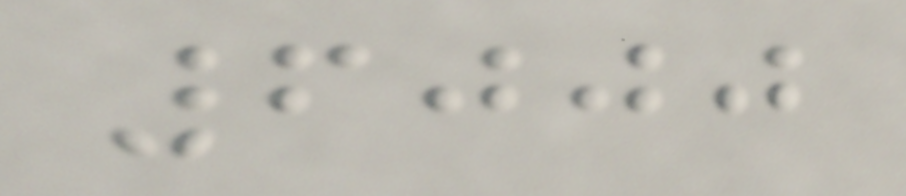6000
